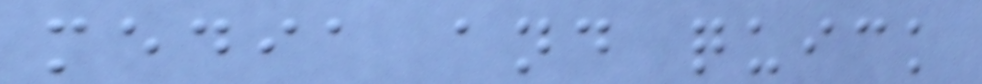media and quick
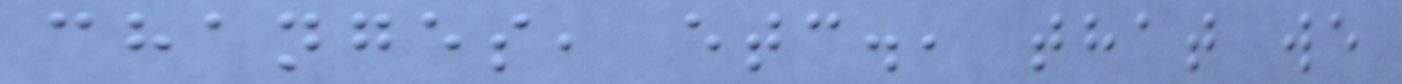changes, etc., that we
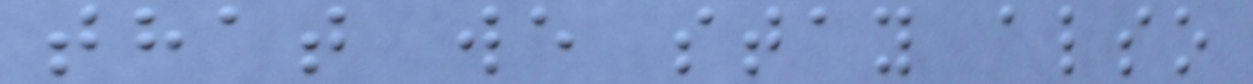that we stay also
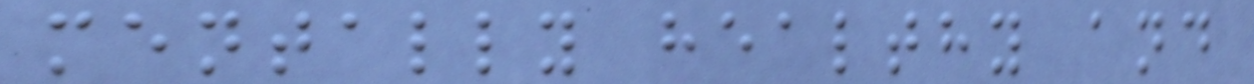mentally healthy and
